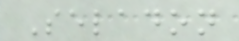Seladon
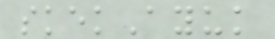skekAyuk
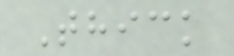Thick
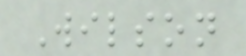Wilson
